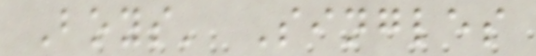Boys' Singles
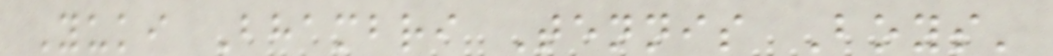Yuki Bhambri Tennis Boys'
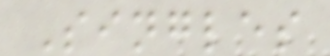Singles
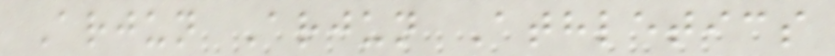Arjun Arjun Athletics
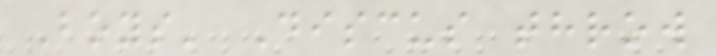Boys' Discus throw
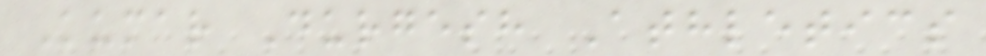Kumar Durgesh Athletics
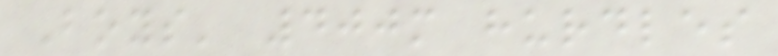Boys' 400m hurdles
